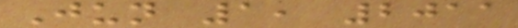Jun 1, 2011
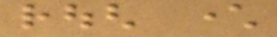rough character
